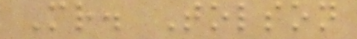Mr. Tolson
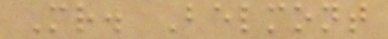Mr. Belmont
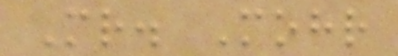Mr. Mohr
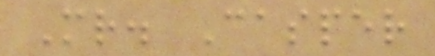Mr. Casper
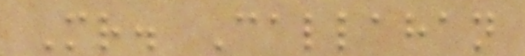Mr. Callahan
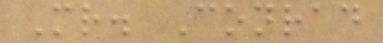Mr. Conrad
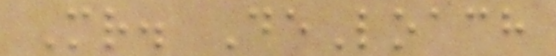Mr. DeLoach
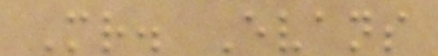Mr. Evans
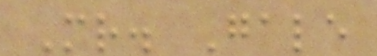Mr. Gale
